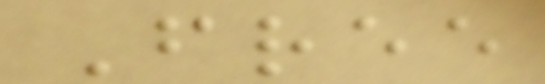Free
